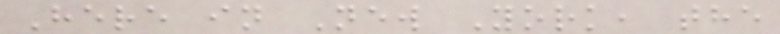Here in New York, the
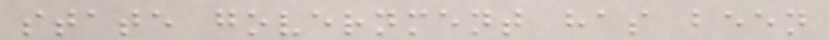state government has been
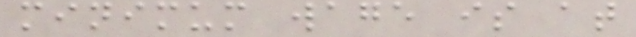minimum wage is at
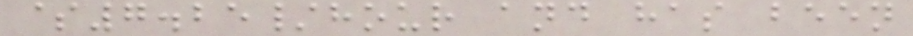$7.25/hour and has been
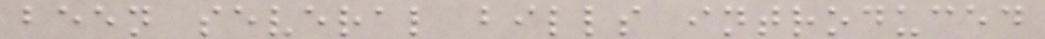been several bills introduced
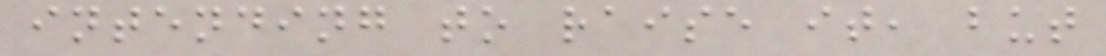intending to raise it, but
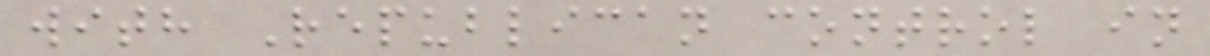with Republican control in
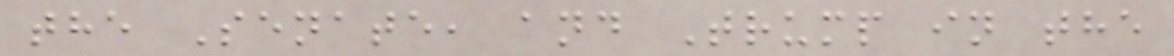the Senate, and Trump in the
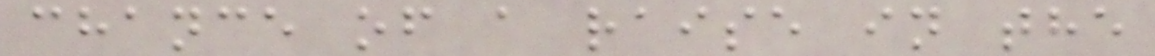chance of a raise in the
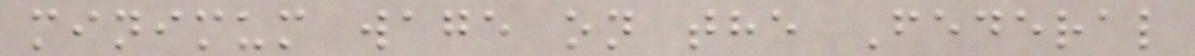minimum wage on the Federal
